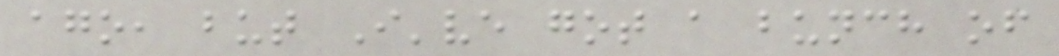ago, but I've got a bunch of
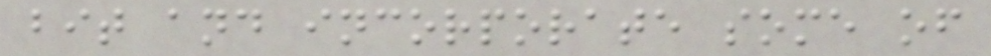bit and incorporate some of
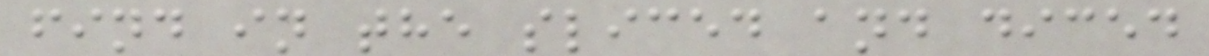find in the sliced and diced
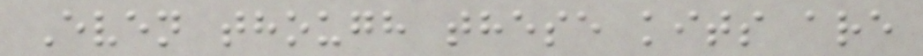Even though these kits are
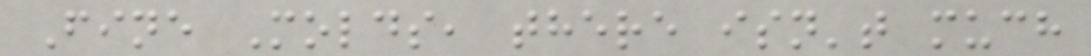Fine Molds, there isn't much
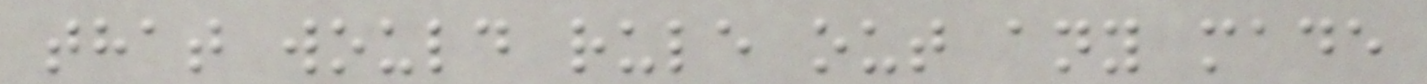that would rule out any made
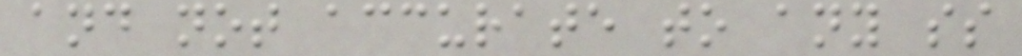and not accurate to any ss
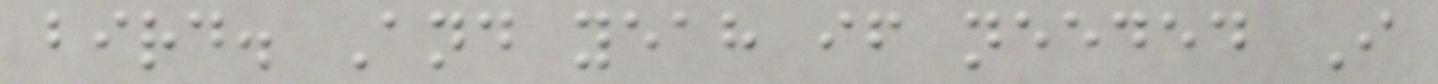bird. And yeah if needed I
